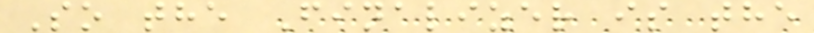So the Finalizer is the
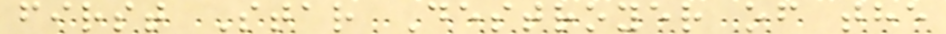first Star Destroyer of the
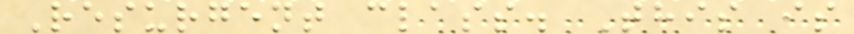Resurgent class. This is
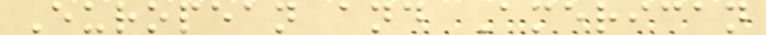European and American
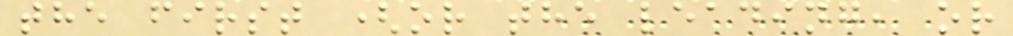the first (or the leading, or
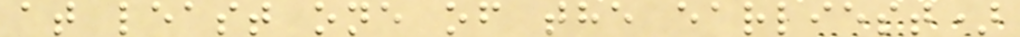at least one of the earliest)
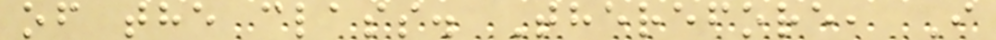of the class. Therefore, I
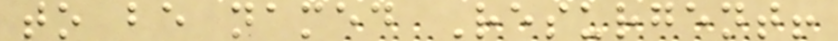to be named Resurgent!
